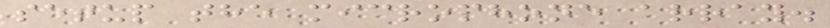setup the microphone array.
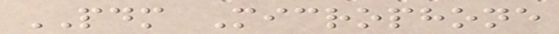PDM Microphone
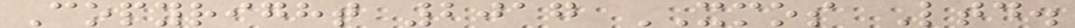Copyright 2017 XMOS Ltd.
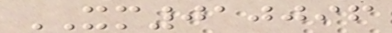XM010096
